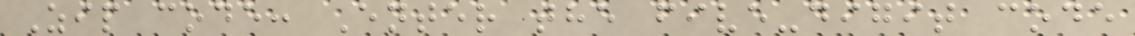Zip code: Enter the five-digit code
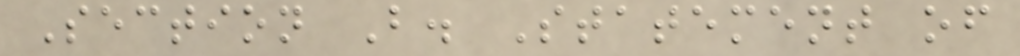Section B. Statement of
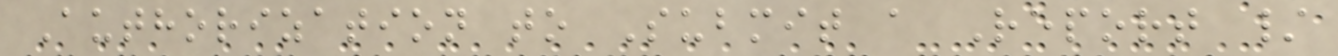Authorization to Submit a Report /
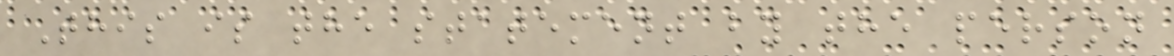This is the statement by the person
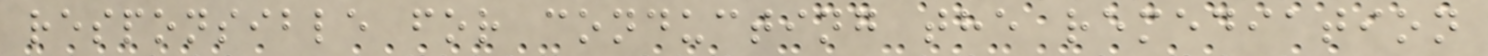responsible for conducting the remediation
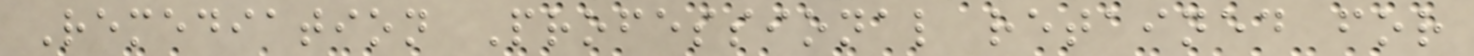Remediation Professional retained for
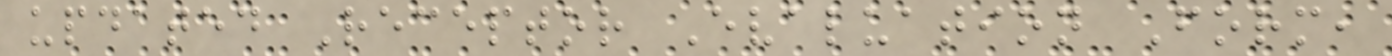updated Receptor Evaluation Form,
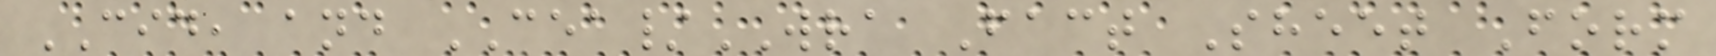CID, and CEA/WRA Fact Sheet Form
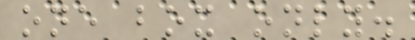one box only.
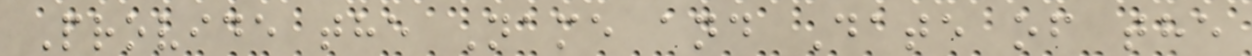Provide the Name and Date of the
